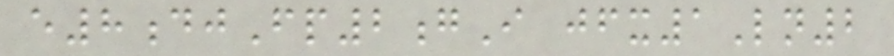e8djFp2gI jfx1Ln2
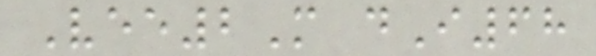Vee2M dI68
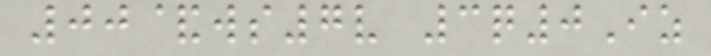00&ws7v 3q0Iz
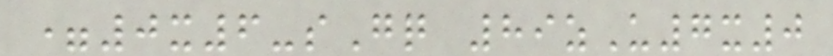=0x6-sGq 89zU7x0
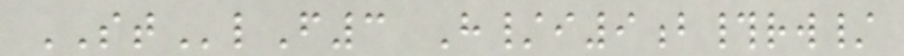STlF3 H/i9b#rw/
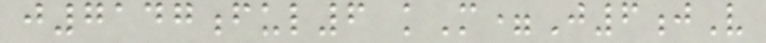j7147ful6 kM=J6jV
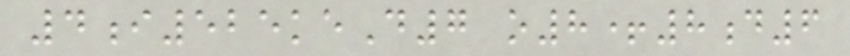4i525keD7 o8+8d6
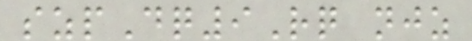szpDq9Rq njz
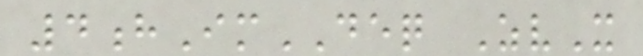4hImDEQ ZvX
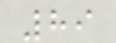89
